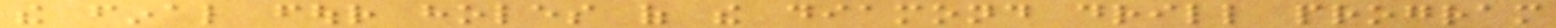the final four holes of the diamond drill program
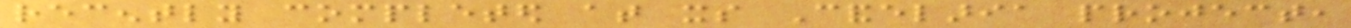recently completed at its Candelaria project,
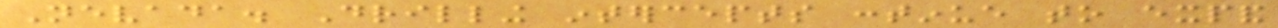Nevada. Drilling intercepts continue to expand
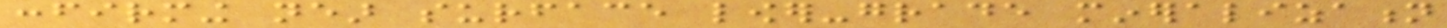confirming near surface lower-grade mineralization
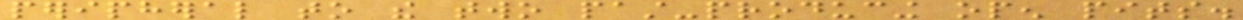peripheral to the two past-producing open pits.
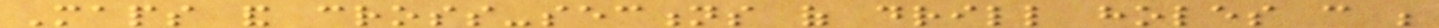Maps and cross-sections of drill holes can be
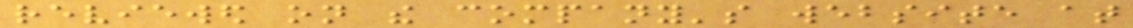reviewed on the company's website at
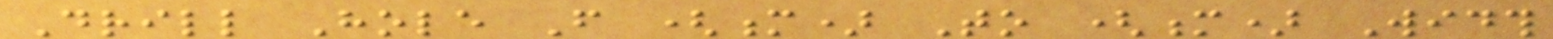Drill Hole From (m) To (m) Width
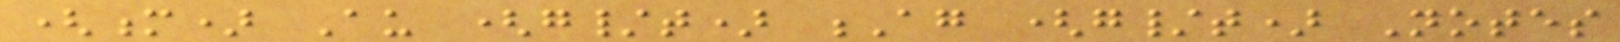(m) Au (g/t) Ag (g/t) Notes
